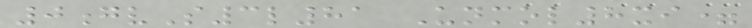0gvS3l81 Unmol8xi=
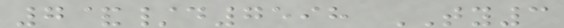7&/d7598 TY3
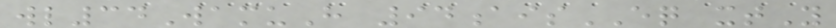wl34WamuH 94aisEQ xtY
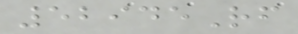52945Rf
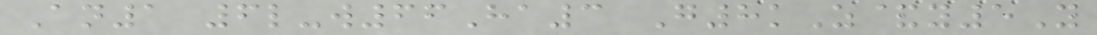An1 6l-w66Ha3 G8kZ&y5Y
